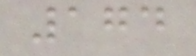174
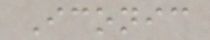Iconic
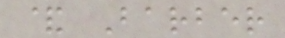& Barber
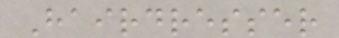Hairdresser
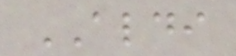ALDI
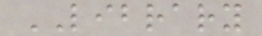LIBRARY
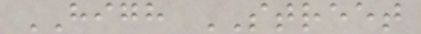HIGH STREET
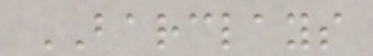BARCLAYS
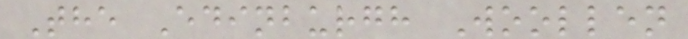The Edinburgh Woollen
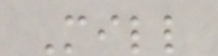Mill
